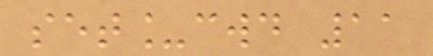set_cwd 11
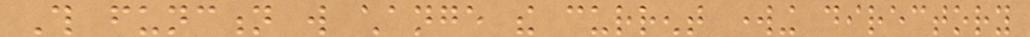This function will change the current working directory
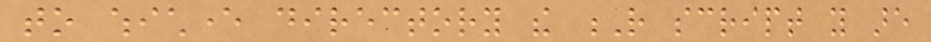to whichever directory the R script you are
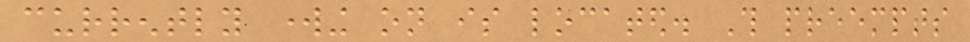currently working on is located. This preempts
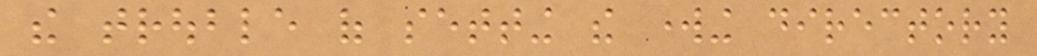the trouble of setting the working directory
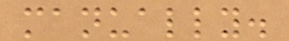manually.
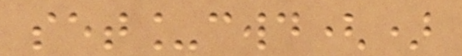set_cwd()
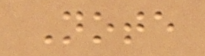Note
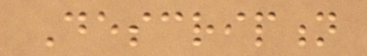Description
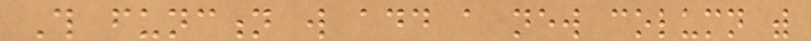This function will add a new column with
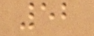52
